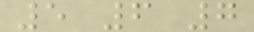5 6 7
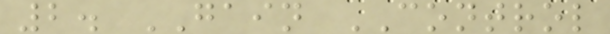2. GAIN CONTROL
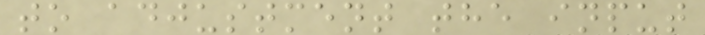to adjustment the input
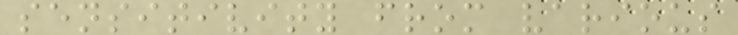sensitivity from various
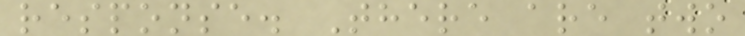response. There are two
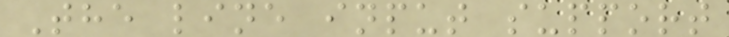The line input support
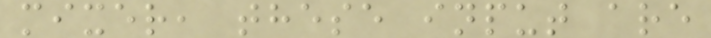mixer, these input are
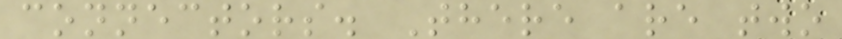connectors. There are two
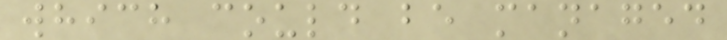which could be managed
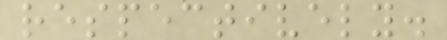respectively.
